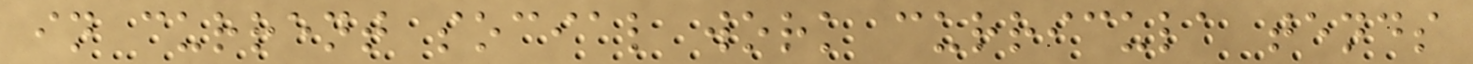in current social work curricula tends
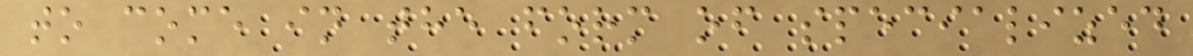to come in the form of specialized
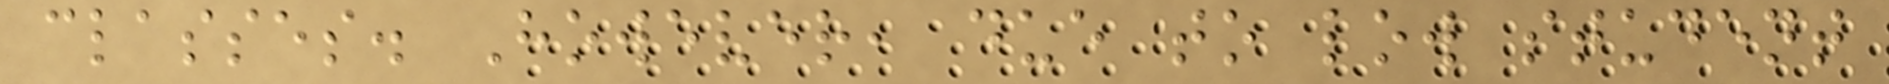classes. However, due to low student
